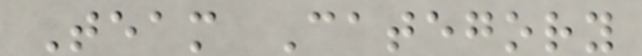Team Category
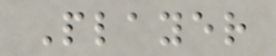Player
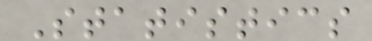Statistics
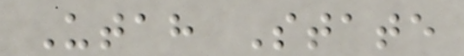Utah State
